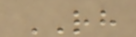RH
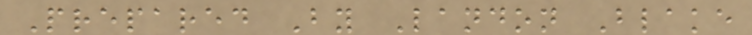Prepared By Landon Blake
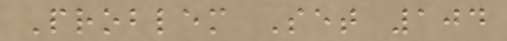Problem Set 104
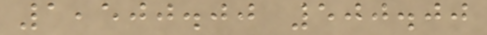1,500.00 500.00
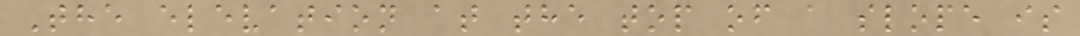The elevation at the top of a slope is
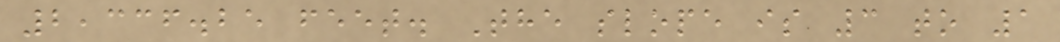2,336.25 feet. The slope is 3 to 1
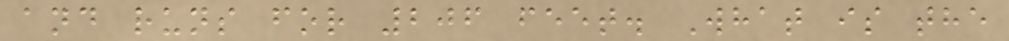and runs for 206 feet. What is the
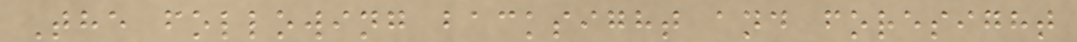The following backsight and foresight
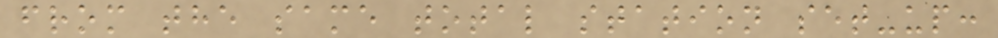from the same total station set-up:
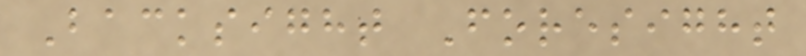Backsight Foresight
